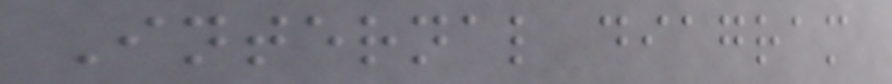Internal diagram
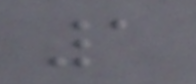1
